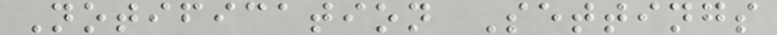Notification Settings
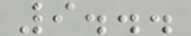9...
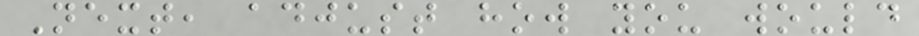Next, adjust how you would
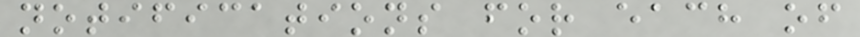notifications for each of
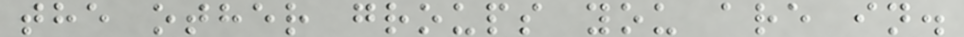the other groups you are in.
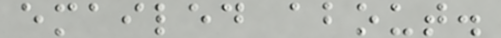emailed about.
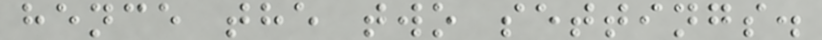hence the two settings.
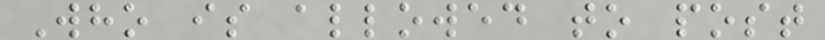Who is allowed to post
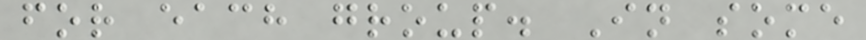for each group. In some
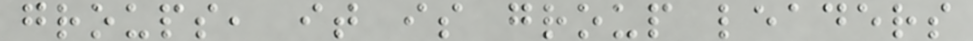groups, it is group leaders
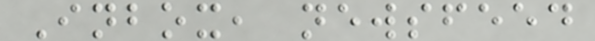Inbox, newsfeed
